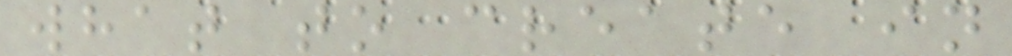what to create in
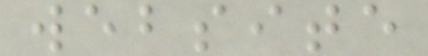website
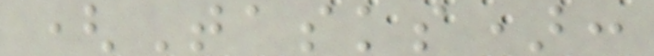(Tasks):
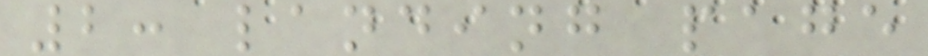2: landing page
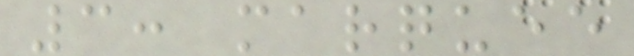3: marquee
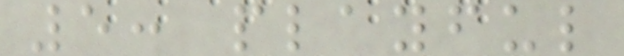5: playful
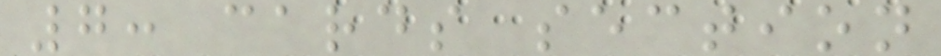7: cards section
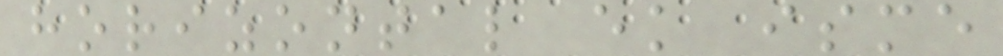horizontal ek isme
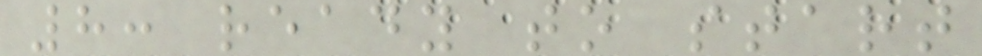8: ready to start
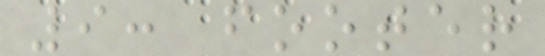9: footer
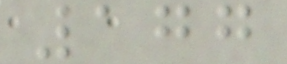177
